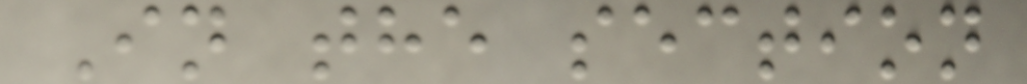In the section
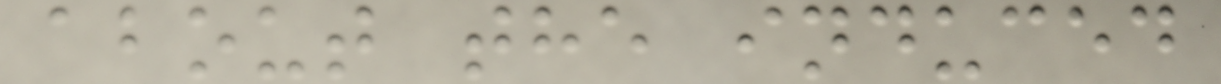about the induced
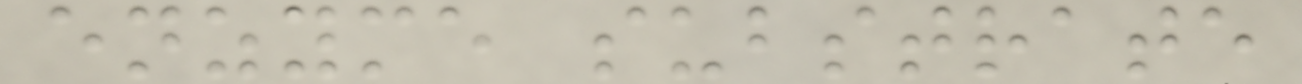enzyme substrate
